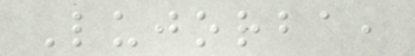Lujorba,
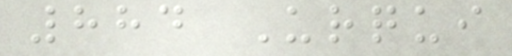884 Urqui
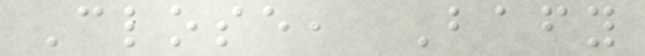Close, Bafy
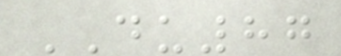DU87
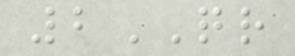2QR
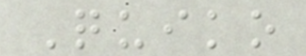Quiko
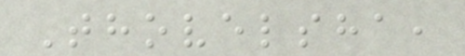Thovelsha,
